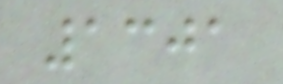1301
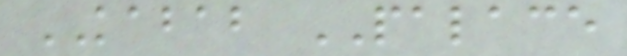KABAB PALACE
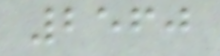2560
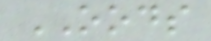OODS
